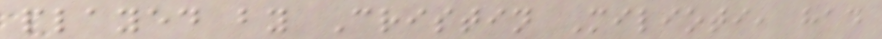played by Cristin Milioti, had
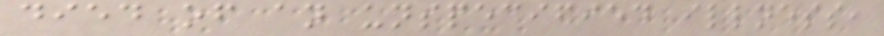died of an unspecified illness,
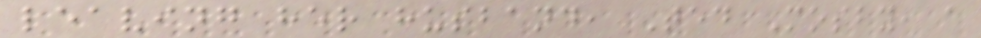leaving her husband, Ted Mosby, a
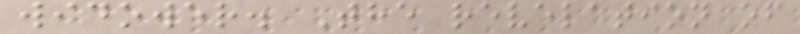widower. The revelation of
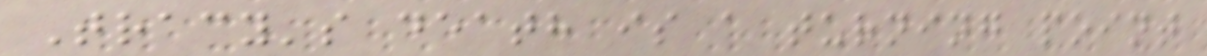Tracy's death is a turning point
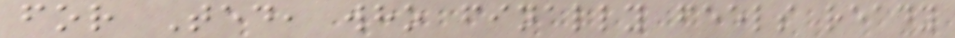for Ted, who finally feels ready
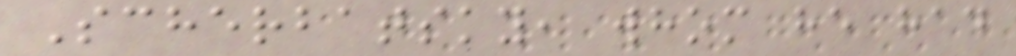Scherbatsky, whom he had
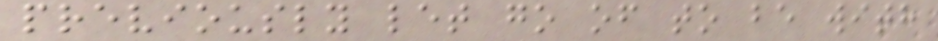previously let go of to be with
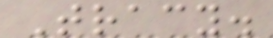Tracy.
